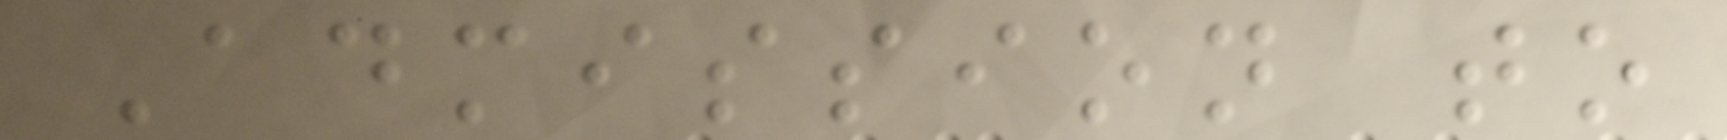Admission to
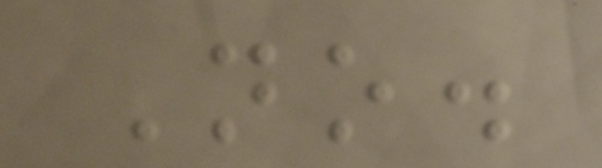No.
